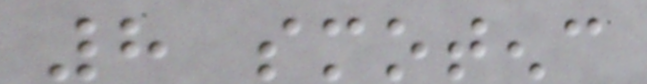8 smotenc
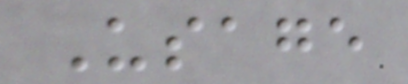Usage
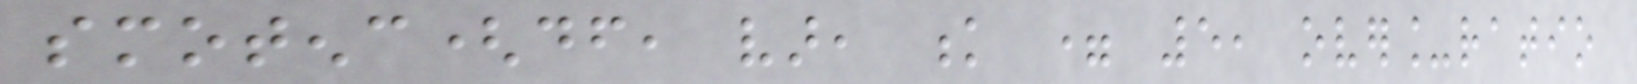smotenc(df, var, k = 5, over_ratio
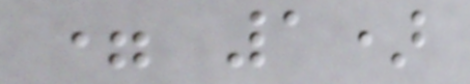= 1)
